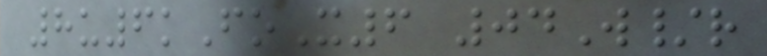8u6kFoX6 04W/r
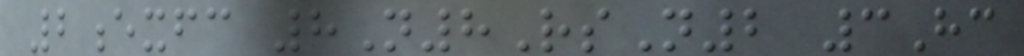2exfc 8N8RsN2 3Hc
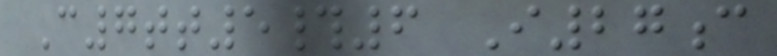C7tt5#6 I27c
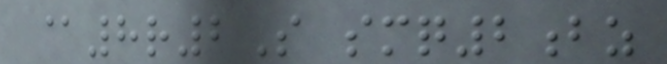@8r2S smq2bz
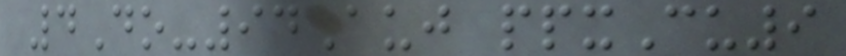4Do-94Auj ppxCu9
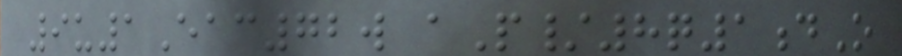9u1Eac72w aP/8q1dO
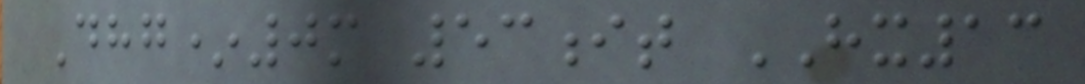Dhg*0m 53it HX13
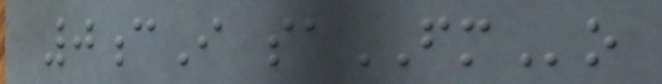0cI saFMo
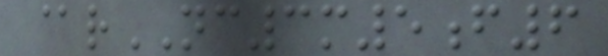@rNC3m5f6
